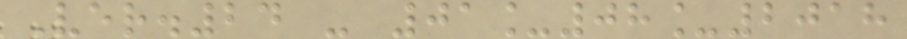Ver.24 - 01_08_2018
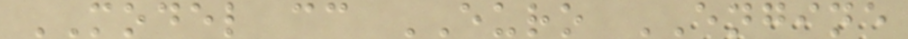MODEL cc EURO ENGINE
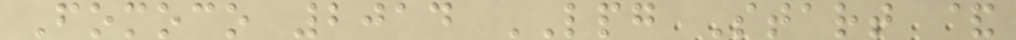Fomoco 2014 LPG Start &
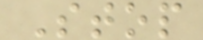Stop
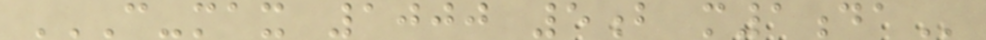C-MAX 1000 5B M1DA
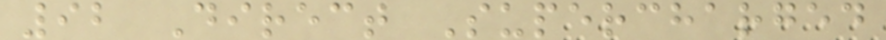92 Direct Supercharged
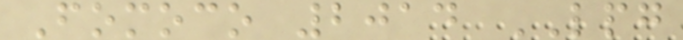Fomoco 2014 LPG
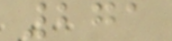271
